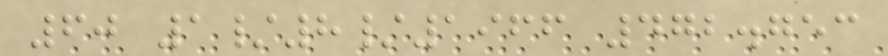60 1/8/1966 472.753
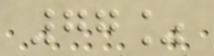77%
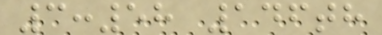3:58 146th
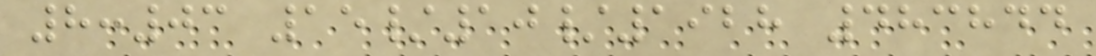8:03 15/10/1928 483844
